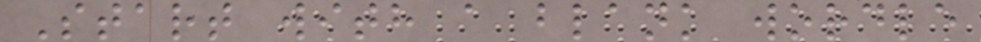Start with a blank wordle
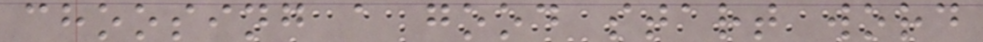choosing a good start word
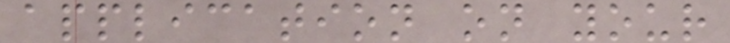application on your
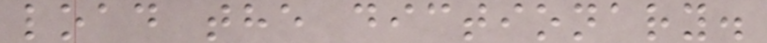load the dictionary.
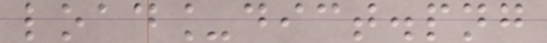load_dict.png
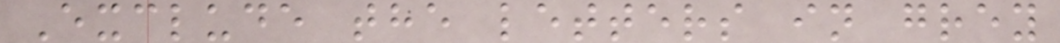Exclude the letters in grey
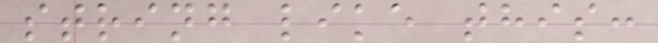string like this:
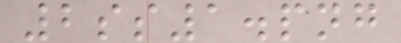2ss1.png
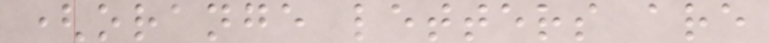(orange letters are
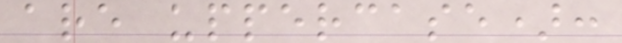are uppercase):
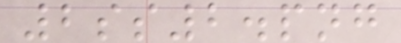2ss2.png
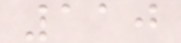110
